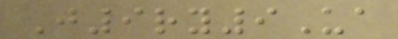J9ry9Ua
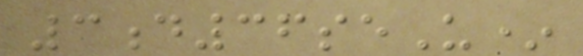3d36seU*
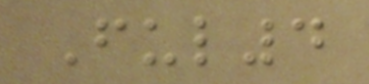Ful4
